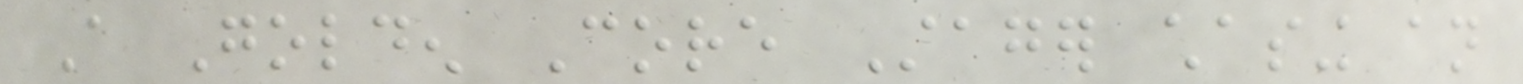A Golden Core Stager chasing an
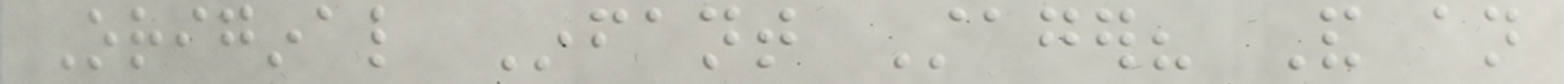Original Infant Stager? And an
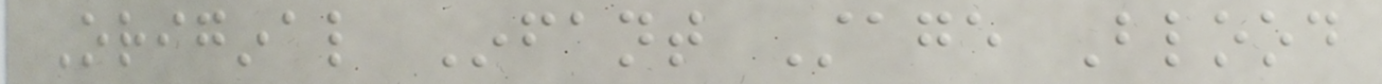Original Infant Stage Blood
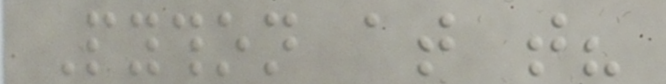Python at that?
